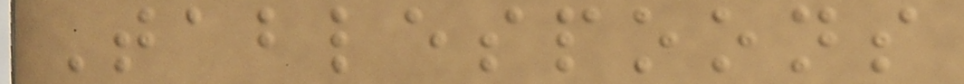Tablespoons
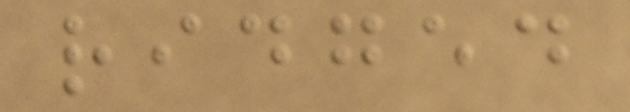ridged
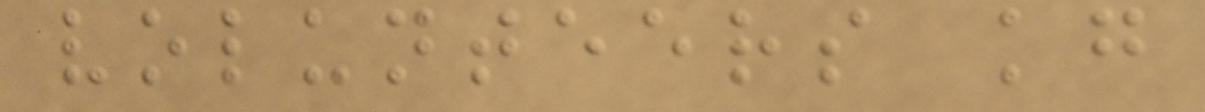volunteers kg
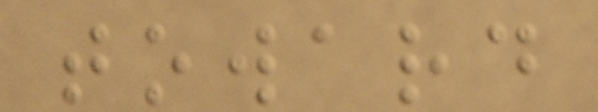toward
